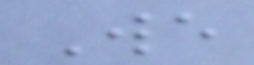We
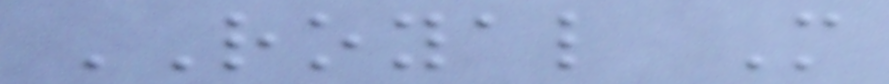ROYAL M
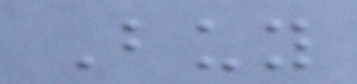Buy
